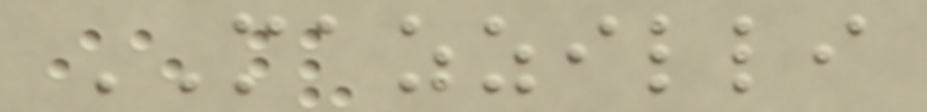MAZZILLI
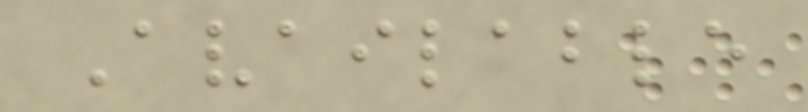Available
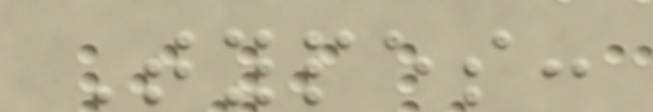Types:
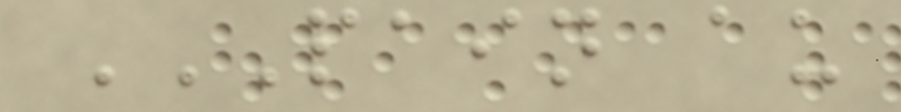PAIN AU
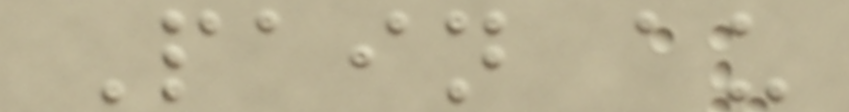Pain au
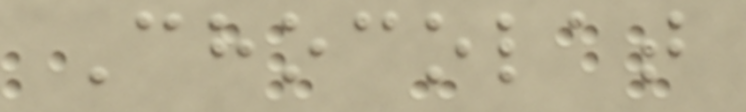Chocolat
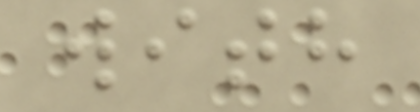with
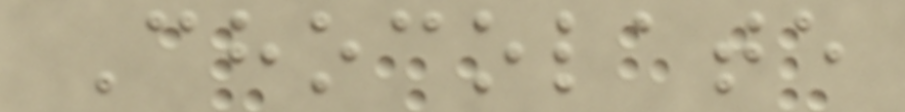Chocolate
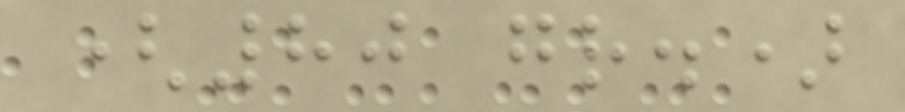(80 gr.)
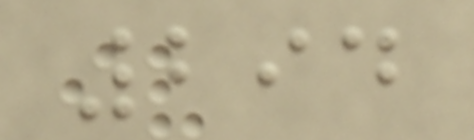294
